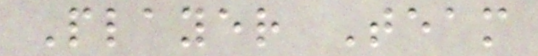Player Team
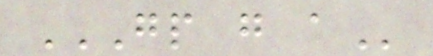GP G A
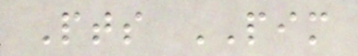Pts PIM
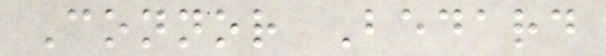Connor Bedard
